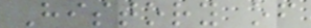History of
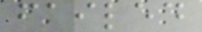failed
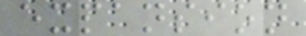expansion
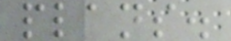plans.
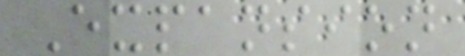Expansion
